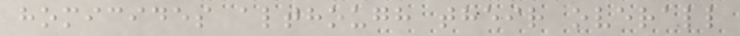homicides although their overall
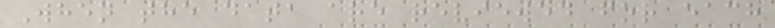When the data are reviewed for each
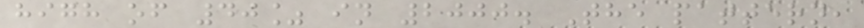high of 40% in 2000. The pattern,
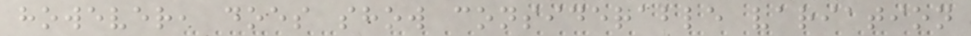however, does show considerable variation
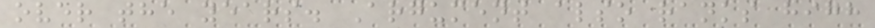over the years. Argument also ranks high
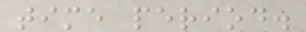time period.
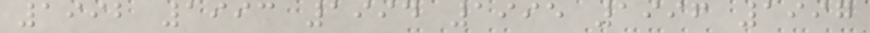1992 1993 1994 1995 1996 1997
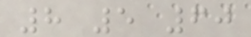8 5 60
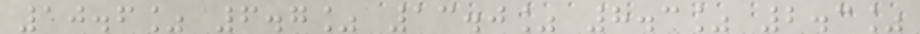10.6% 6.7% 13.0% 8.3% 2.3%
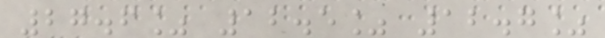27.6% 12.5% 12.7%
